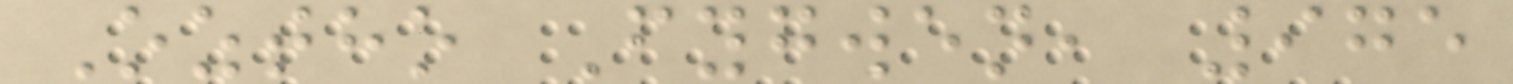Oztho Fygwen, 975
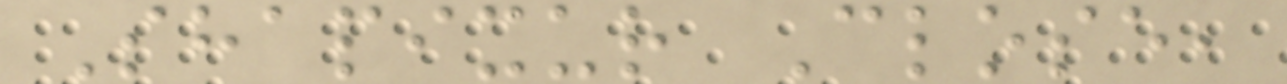Shapixur Close,
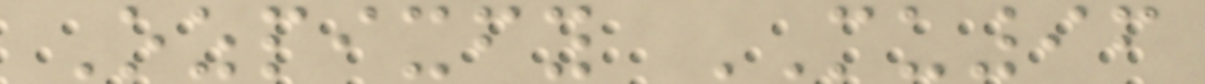Ozpixfy MU96
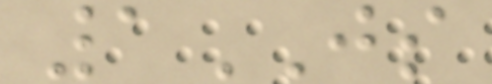1JS
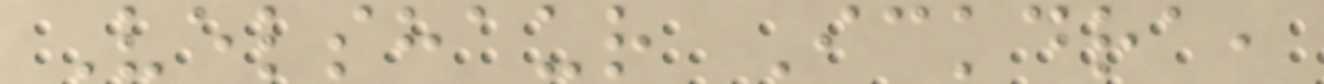Velshaur Ickdra,
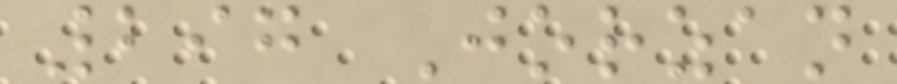297 Jorzan
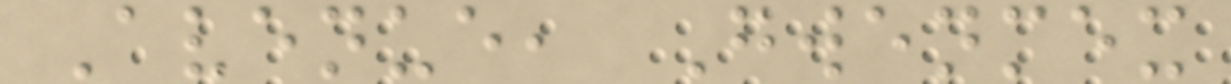Avenue, Gwenmex
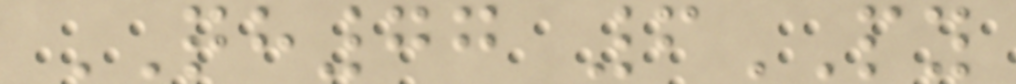QH77 6PY
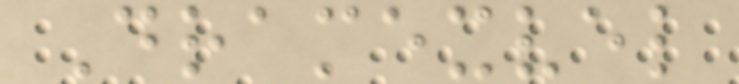Dramexvel
